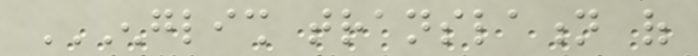ENGLISH TRANSLATION OF
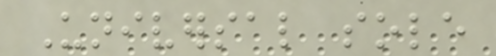Universal sole
